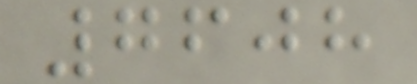7608
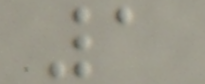1
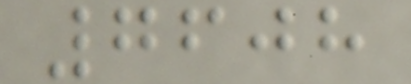7608
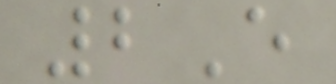2E
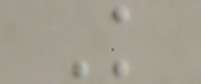K
